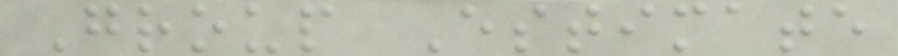Group Estimate
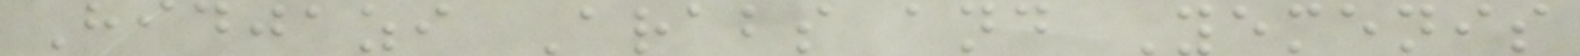Hidjazi Arabs and Yemenis
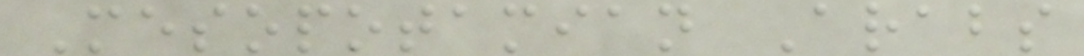Mesopotamian Arabs
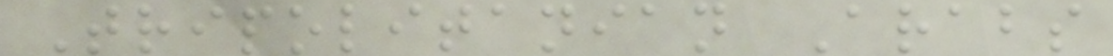Tripolitanian Arabs
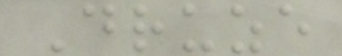Druze
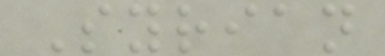Syrian
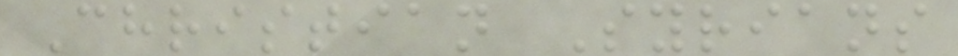Christian Syrians
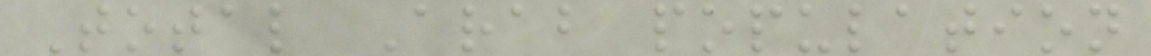Total Arab population
